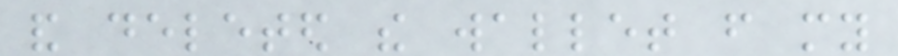and deleted the wallet from my
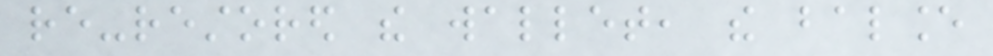re-restored the wallet, the balance
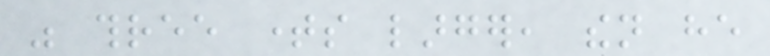was three times larger, then he
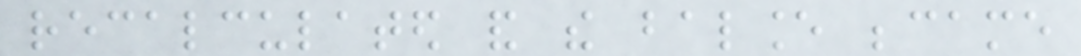recalculated and the balance became
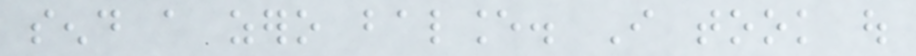send a zero balance. I took out
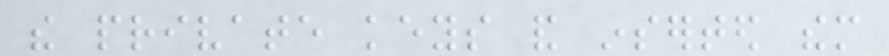the private keys and inserted them
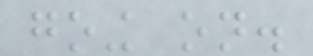going on.
